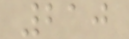210
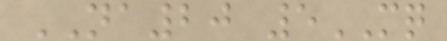NA20 5MQ
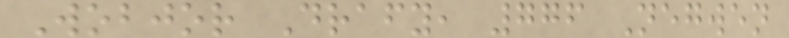Wobjor Drafy, 776 Negwen
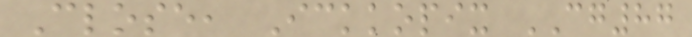Close, Ickkopix CG87
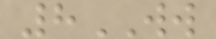8WW
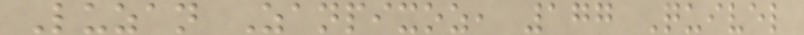Luzan Zanpixoz, 177 Quivel
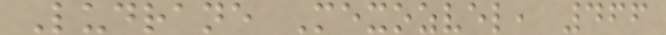Ludrane Mexozvel, 466
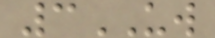3UW
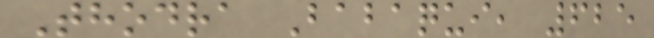Thodra Babaqui, 625
